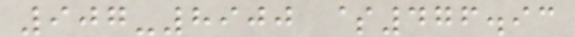907-8900 $476.93
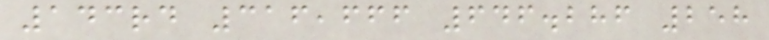143rd 316,666 646.286 258
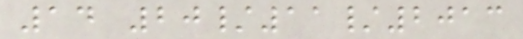14 20/11/2013
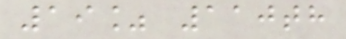19% 110th
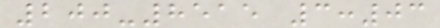200-8515 3:03
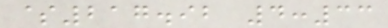$217.92 4:33
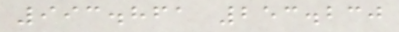993.861 253.230
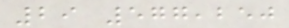29 577,250
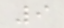9
